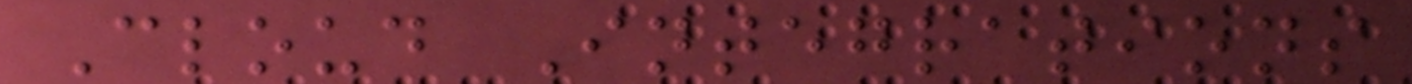Cloud Integrations
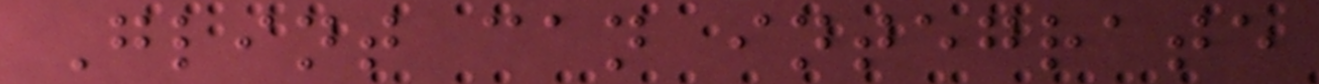Glint can integrate
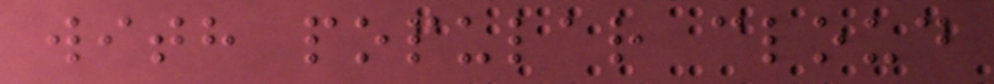with popular cloud
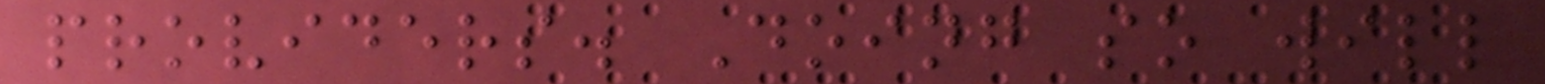providers. Doing so will
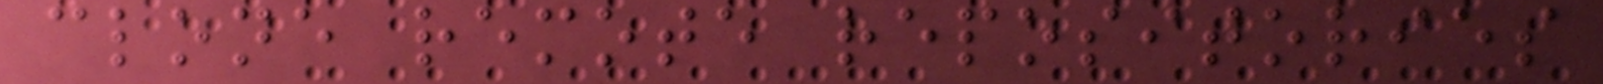clone remote repositories
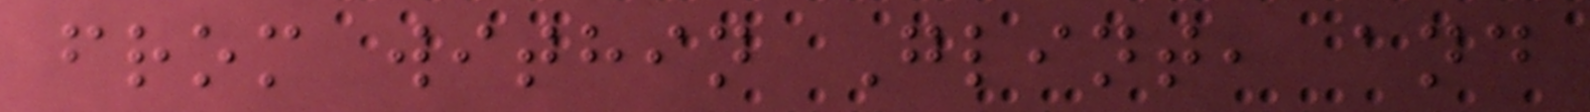from within Glint, and
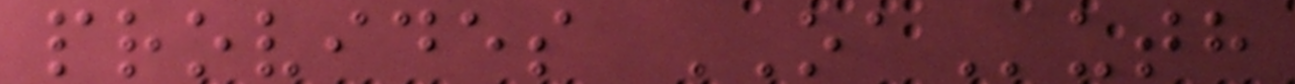provides OAuth
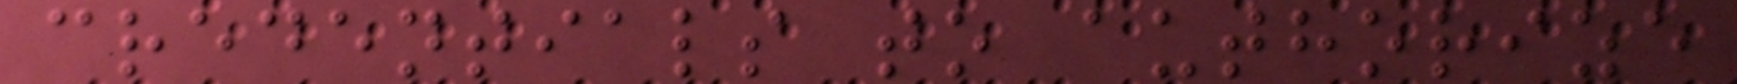credentials to authorize
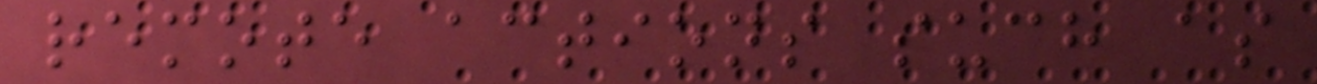remote actions such as
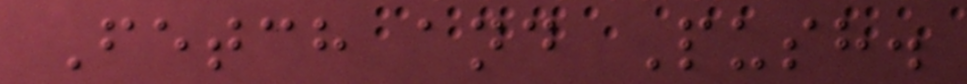Fetch and Push.
